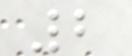2
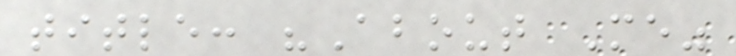title: "About Me"
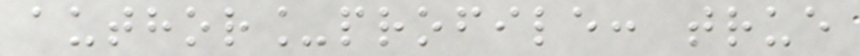author_profile: true
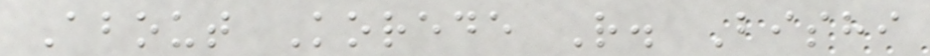About Korede R. Bishi
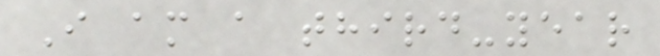I am a third-year
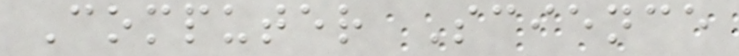Computer Science
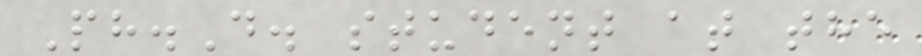Ph.D. student at the
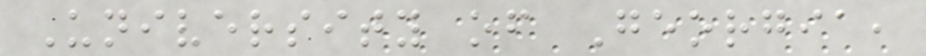University of Georgia,
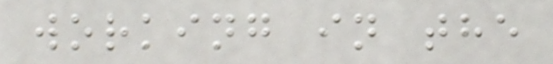working in the
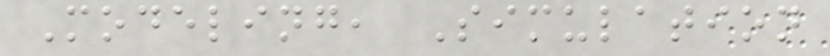Modeling, Simulation
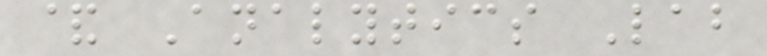& Analytics Lab
